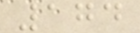174
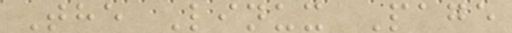The Linux Page
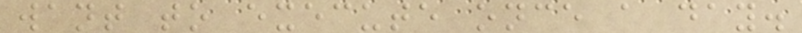want to execute once a day.
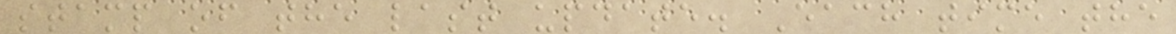stamp of the last update. Each time the
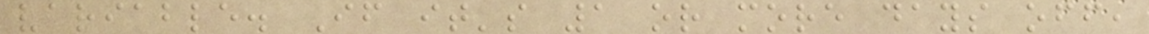variable. If it's 1 or more days off,
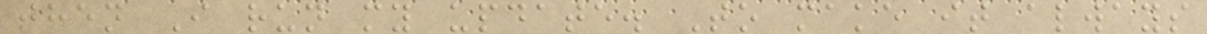then I run my update. To make it always
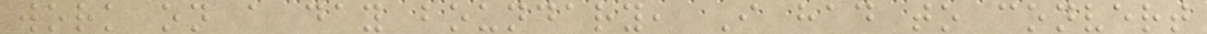work on a day boundary, I had to convert
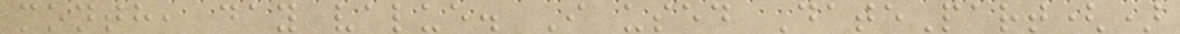month, day value. I used DatePart()
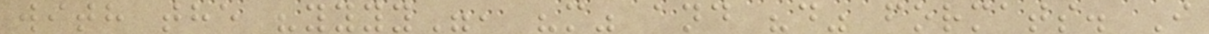with the "yyyy", "m" and "d" formats. I
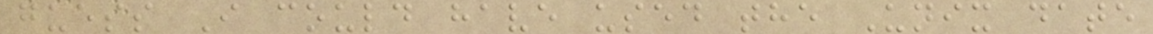guess I could have used the Unix date
